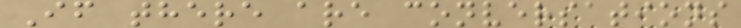If there are conversations
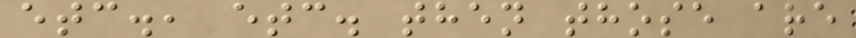etc., etc. then those are
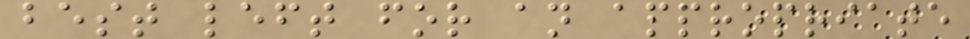best left for an appropriate
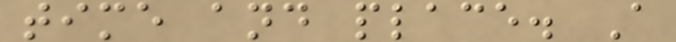time and place. A
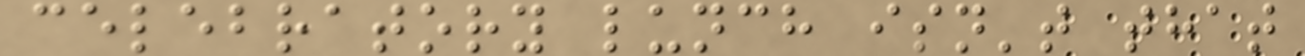celebratory lunch isn't that
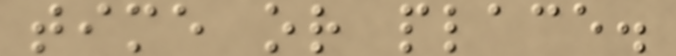time or place.
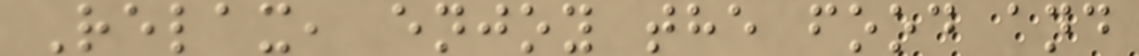Relax, enjoy the food and
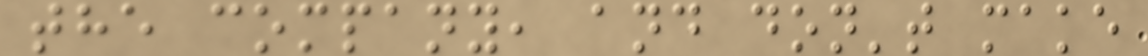the company, and don't make
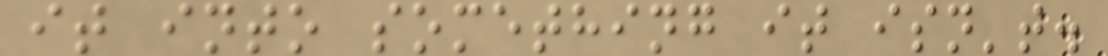it into something it isn't.
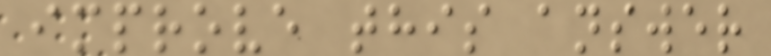improve this answer
